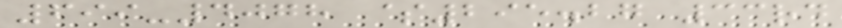699-4078 $295.27 33rd
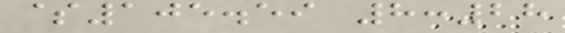$105.59 8:28
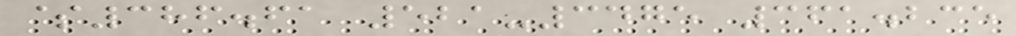$386.61 521-3475 361.235
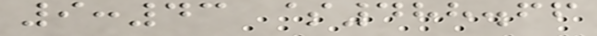9:43 $488.66
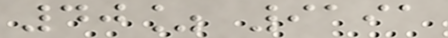40% 9191
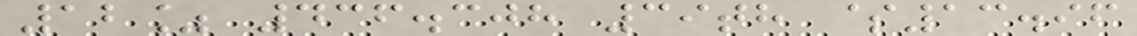12% 436.308 39th $13.96
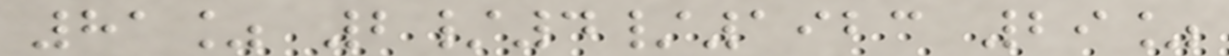81% 2/4/1923 29%
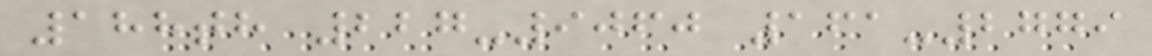188th 227-9060 161-2779
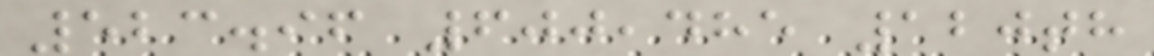523.96 600,485 120th
